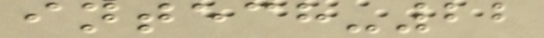intech-22
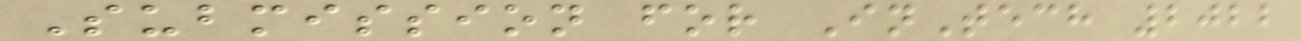Submission for InTech 2022
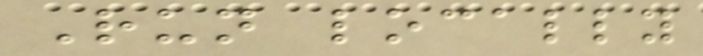Run locally
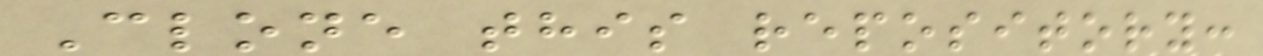Clone this repository:
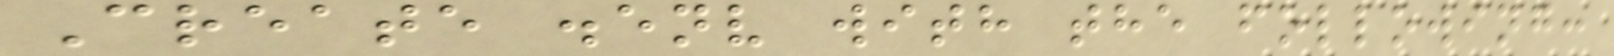Create .env with the following:
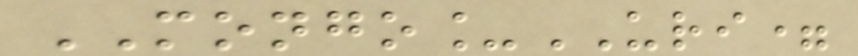MONGO_URI=
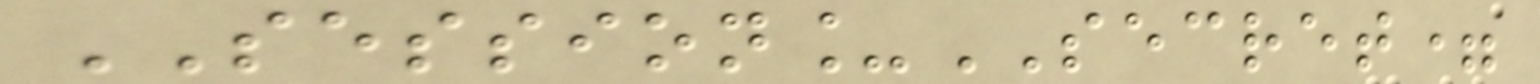SESSION_SECRET=
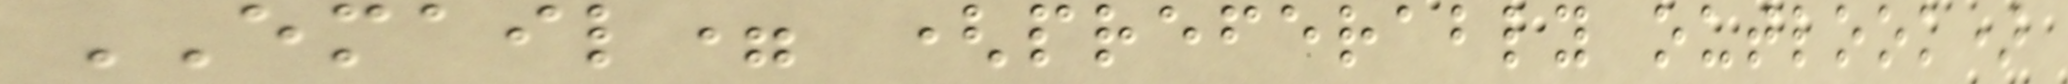EMAIL= (preferably outlook)
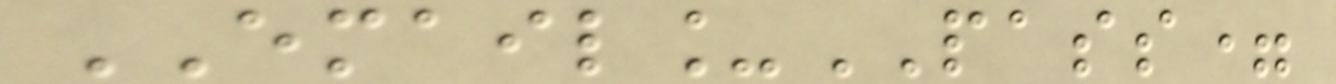EMAIL_PASS=
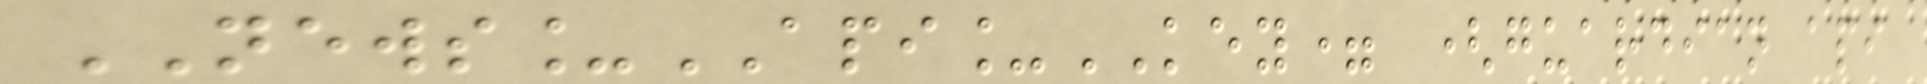NEWS_API_KEY= (guardian api
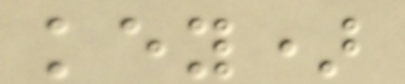key)
